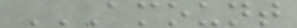AMOUNT
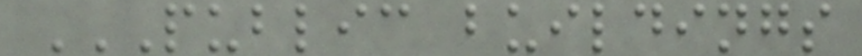PUBLIC BUILDINGS
